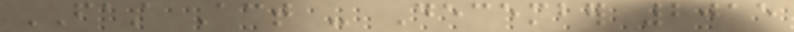FAST Act - December 2015
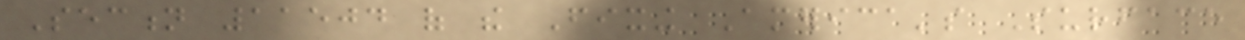Section 11504 of the Fixing America's Surface
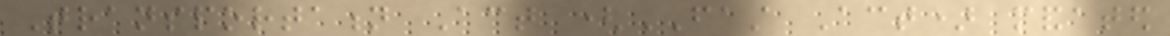Transportation Act (FAST Act) mandated
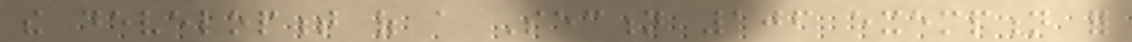the development of a Section 106 exemption for
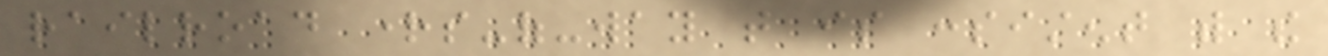railroad rights-of-way that is consistent with the
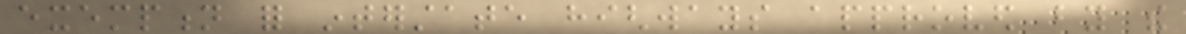exemption for interstate highways approved by the
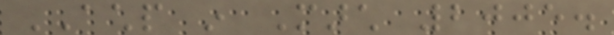ACHP in March 2005.
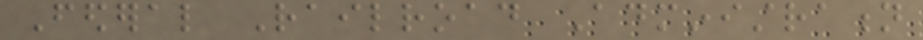Federal Railroad Administration
